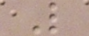L
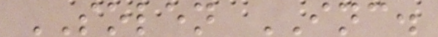SOLEN INC.
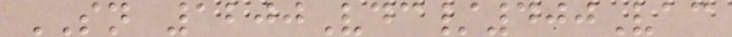SN 1200Vdc/400Vac
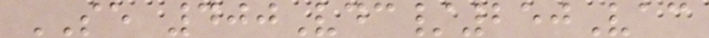SE 400Vdc/250Vac
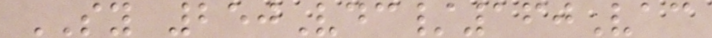SY 250Vdc/160Vac
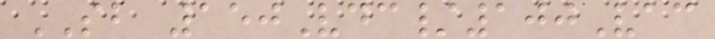SB 150Vdc/100Vac
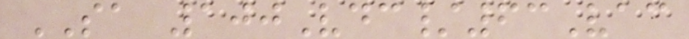SA 100Vdc/63Vac
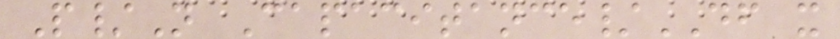P/N Capacitance/DF x
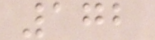172
